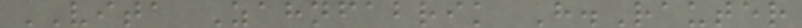VITA Zahnfabrik H.Rauter
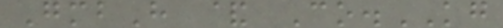GmbH & Co.KG
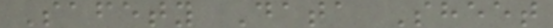Safety Data Sheet
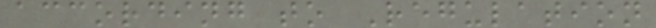according to Regulation
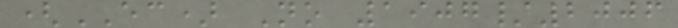(EC) No 1907/2006
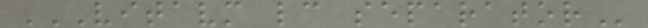VITAVM LC SEPARATOR
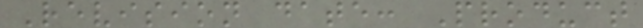Revision date: Product
